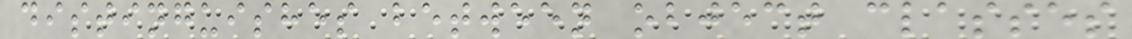distinguishes between object classes
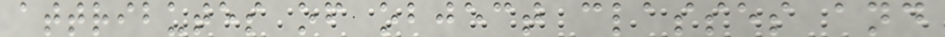attributes of object classes and
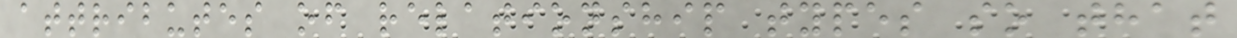attributes of relationship types so that
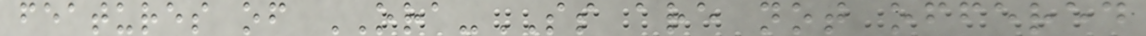features of ORA-SS are not offered
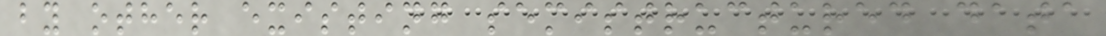by other existing semistructured data
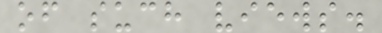of such views.
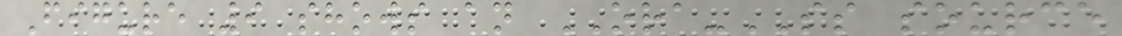Figure 9 shows an ORA-SS source
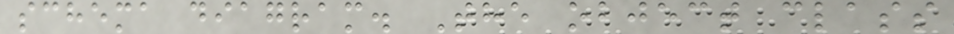schema diagram. The object class
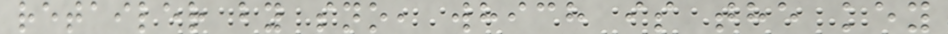retailer by sno, which is the key
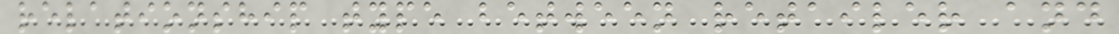relationship type between retailer and
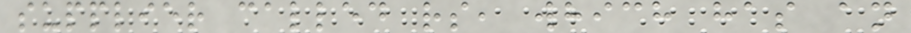supplier called rs, which has an
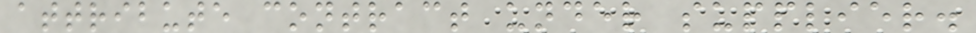attribute contract under supplier.
